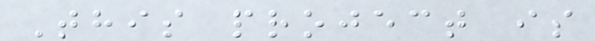This project is
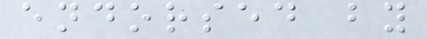endorsed by
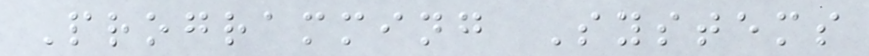Programming Systems
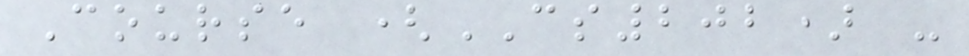Course (CS202) -
